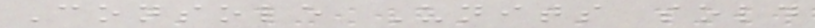Console Units sold
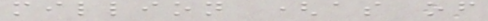million (as of
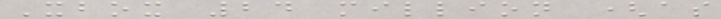Xbox 24 million (as
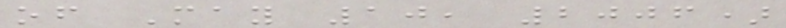of May 10, 2006)
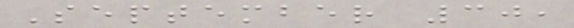September 30,
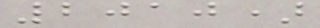2010)
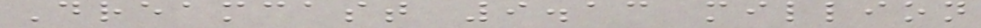Dreamcast 9.13 million
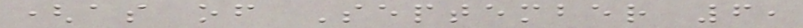(as of September 6,
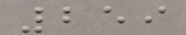259
